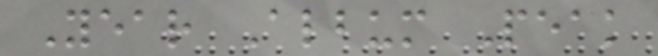Year Album Peak
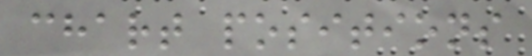chart positions
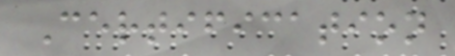Certification
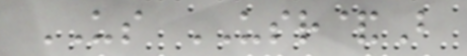US USR&B
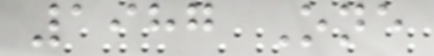1987 One
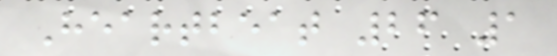Heartbeat 26 1
